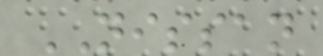NISSAN
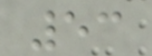53
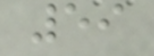59
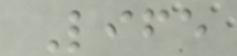Life
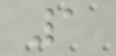1
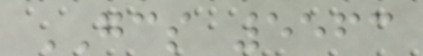GCS 5563
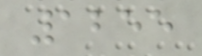1255
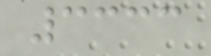3333
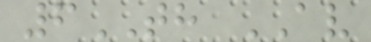6TH AV
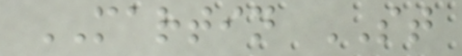MARTIN ST
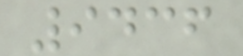9436
